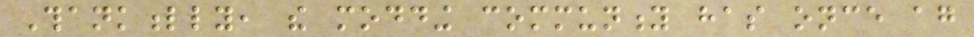Thankfully, the modding community has once again
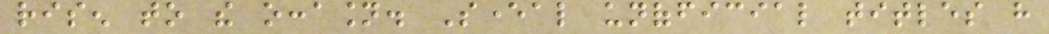risen to the occasion. Several unofficial titles have
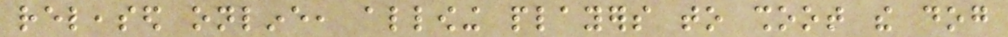released online, allowing players to shoot the dog
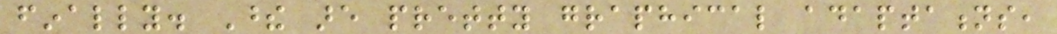finally. These are pretty graphical adaptations,
